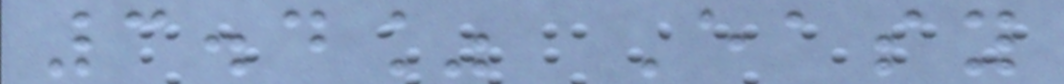3.4% Easy
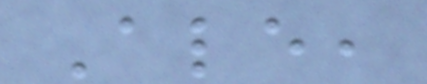Ale,
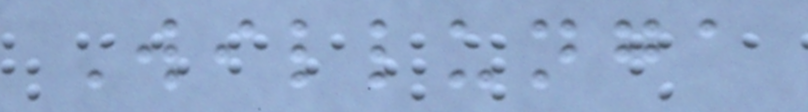Willunga
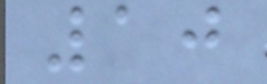10
